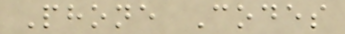Phone Codes
